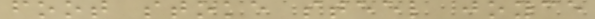foot stoke steel joyce
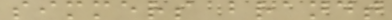simmers brandt
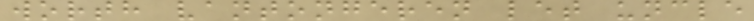worth vantongeren let uncle
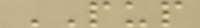PUP
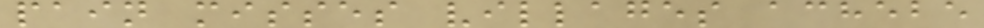pain misses villages achebe
